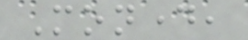Monday,
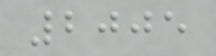2005
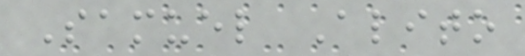Samuel Alito
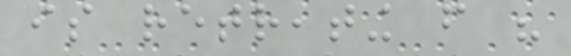is retreating from his
